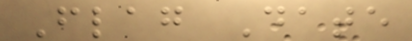Flag Date
